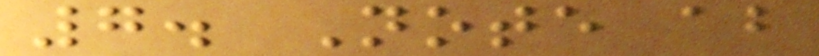7. Note about
